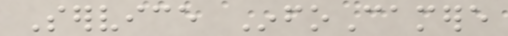Service InfoCamere
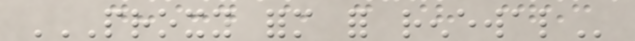PROXY FORM FOR RENEWAL
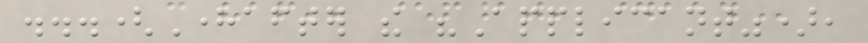...(Hereafter the "Applicant"),
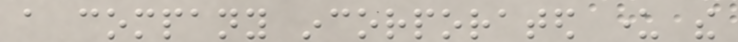a company incorporated under the
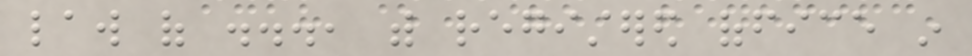law of ..., with registered office in
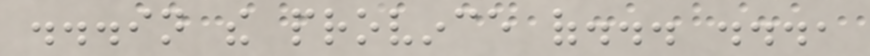...in the province of... ...,
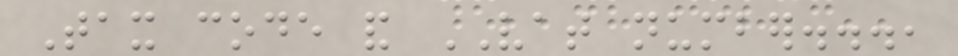Tax code and VAT number...,
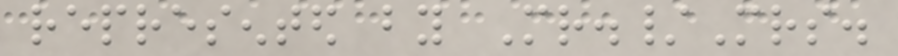represented by Mr./Mrs.
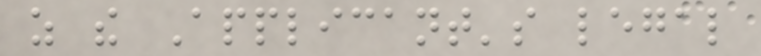as the Applicant's legal
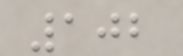102
